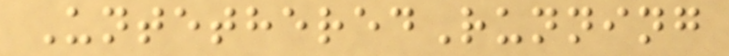UntetheredRunning
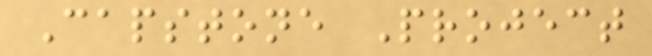Capstone Project
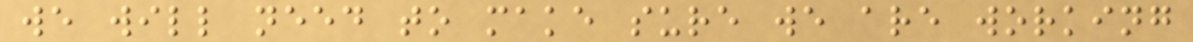we will need to make sure we are working
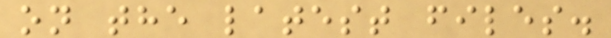on the latest files.
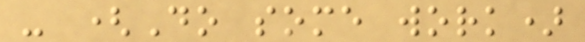- (Do some work)
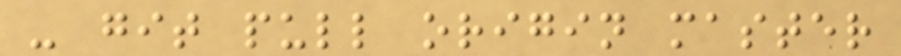- git pull origin master
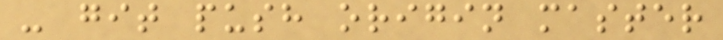- git push origin master
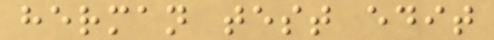herman test edit
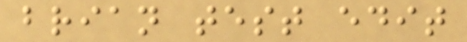brian test edit
